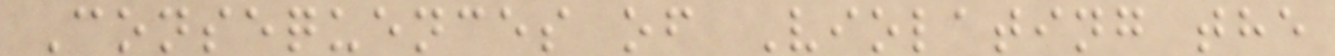Consequences of Violating the
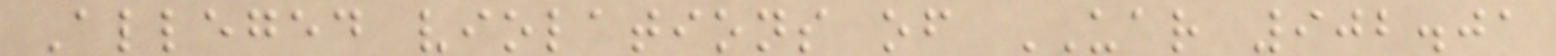Alleged violations of UAR 902.01
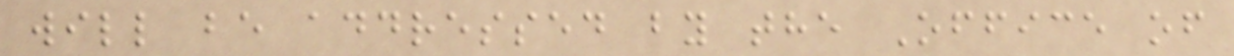will be addressed by the Office of
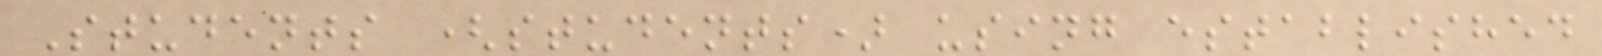Students (students) using established
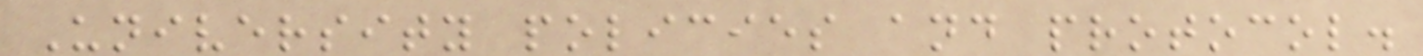University policies and protocol.
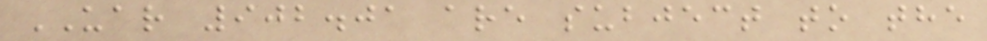UAR 902.01 are subject to the
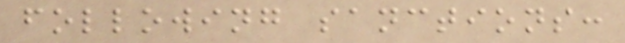following sanctions:
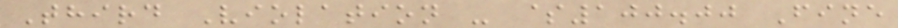Third Violation - $100.00 Fine
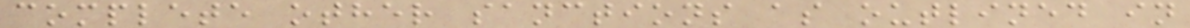complete other sanctions as outlined in
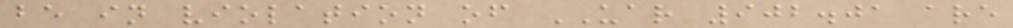be in violation of UAR 902.01 are
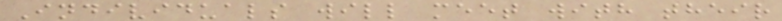Individuals will meet with their
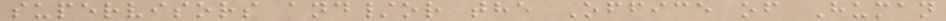supervisors and/or the Office of Human
